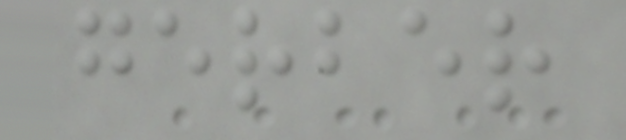gerber
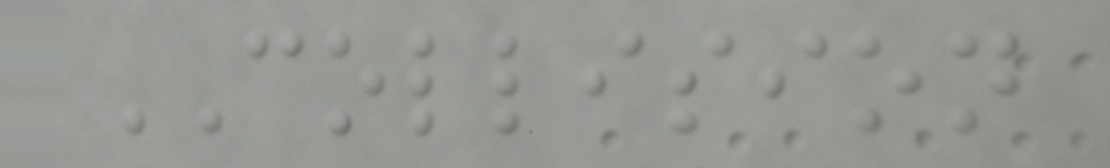COLLISION
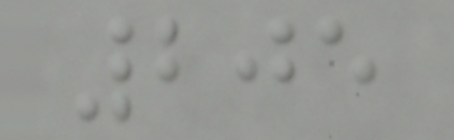205
